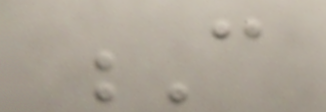C
